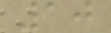10
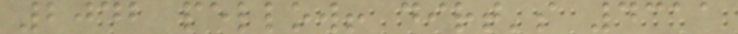2042 pellow! dirt's 4311
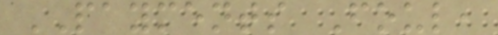PAYMENTS Foul,
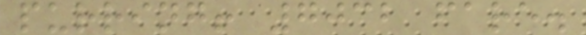purring! 7032 fare.
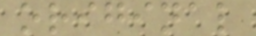original
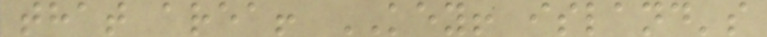that area! KEY! island's
